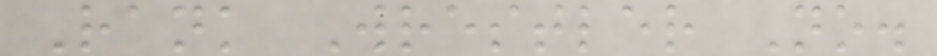Rank Wrestler No.
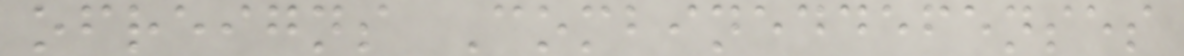ofreigns Combineddefenses
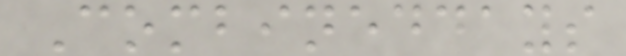Combineddays
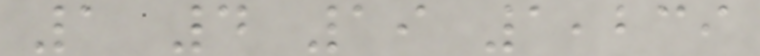1 4 19 1,239
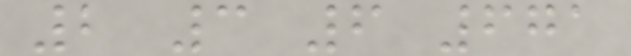2 3 6 671
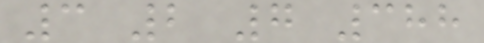3 2 7 388
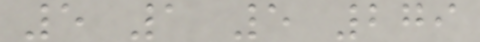5 1 5 279
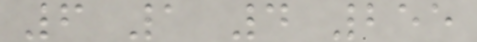6 1 4 255
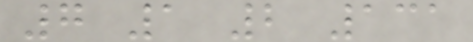7 1 2 131
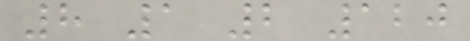8 1 2 120
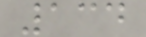134
